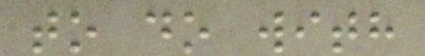to do with
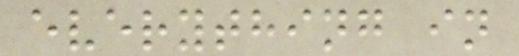everything in
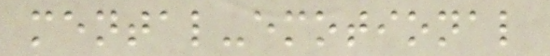mental-emotional
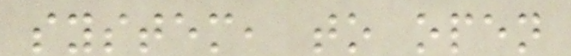system, to open
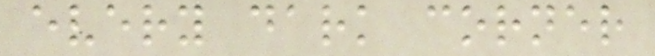every dark corner
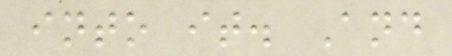into it. And
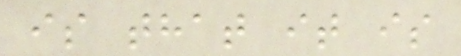is that it is
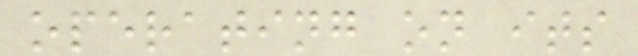operating on its
